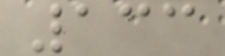133
